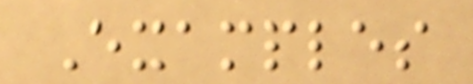Examples
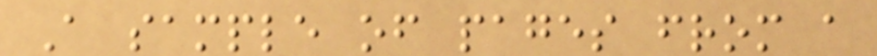A sample of pages from a
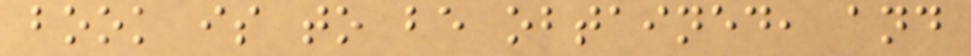book is to be obtained, and
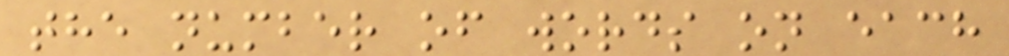the number of words on each
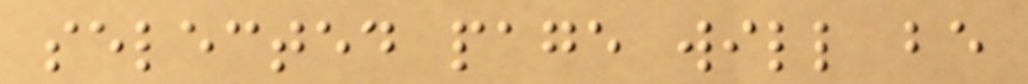selected page will be
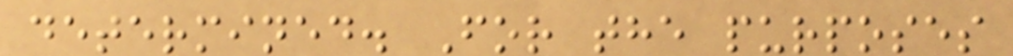determined. For the purposes
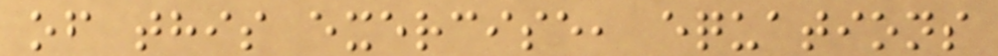of this exercise, equations
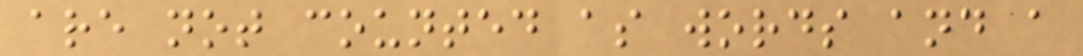are not counted as words and a
